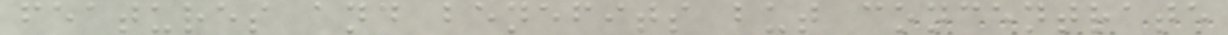features and benefits but concentrate
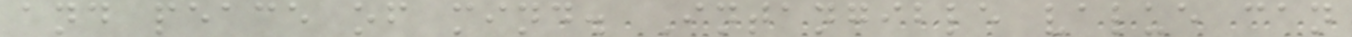and peace of mind. Intangible value can
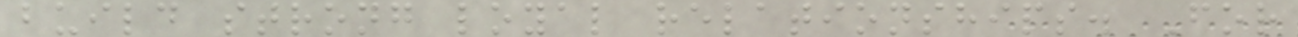build strong loyal relationships. For
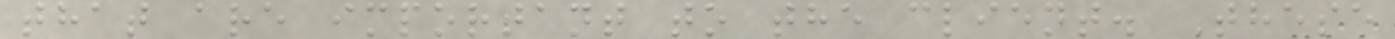that are important to the client. These
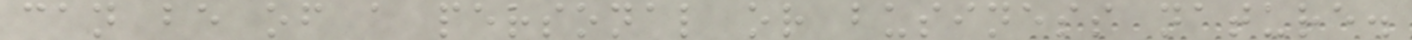can be of a personal or business nature.
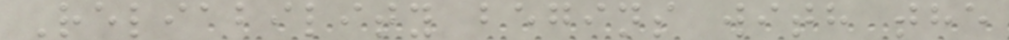Reliability begins with the
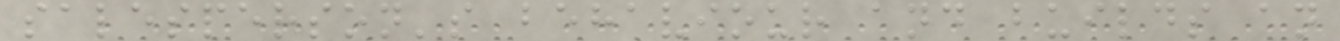salesperson's behaviour and builds an
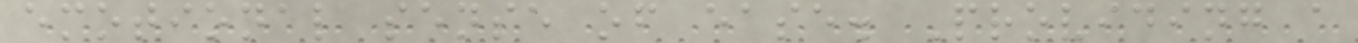emotional sense of ease. Providing a
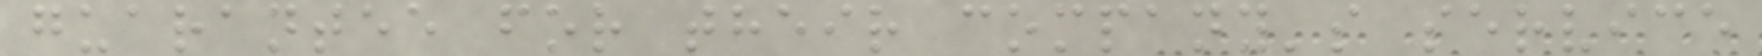guarantee for their company's service
